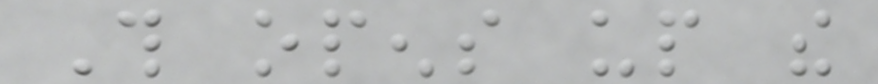This opens up the
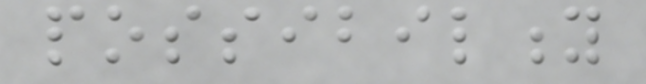possibility
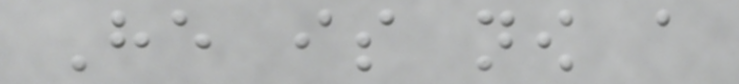He is now a
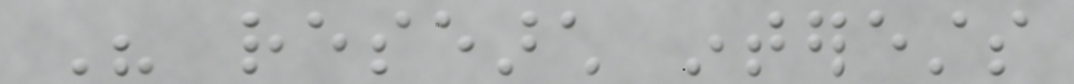His research interests
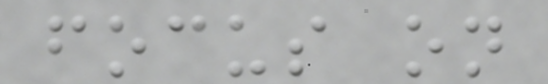focus on
